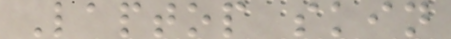Laptop skin
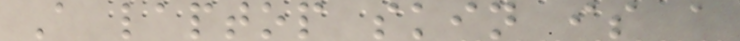A laptop skin is a
